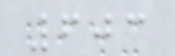603
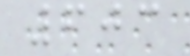603
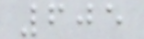605
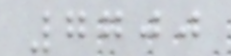7700
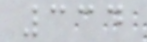334
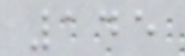145
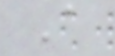A
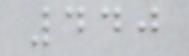440
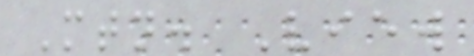Mtn. View
